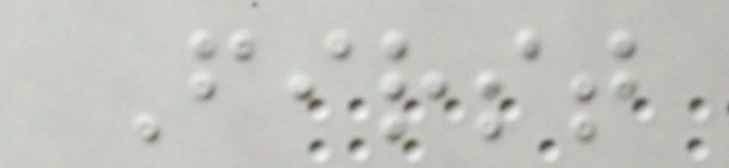First
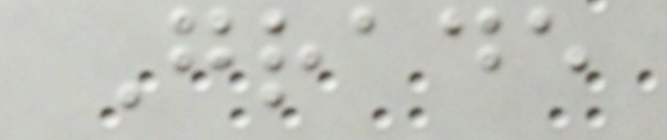Grade
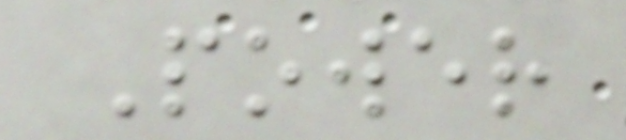Power
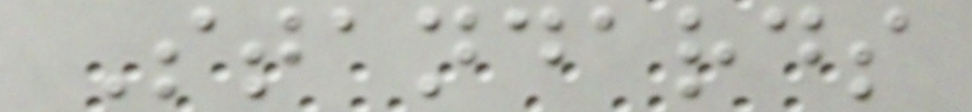Standards
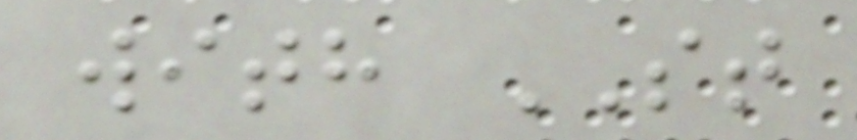with ST
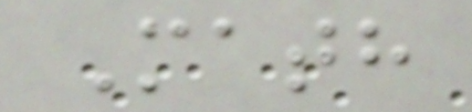Math
